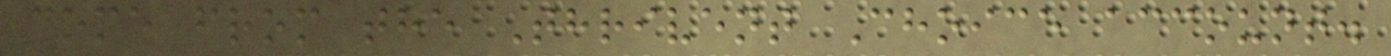come from the Thrivent Choice account.
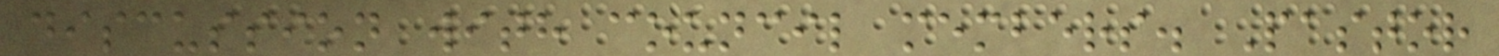discussion with council members. Pastor
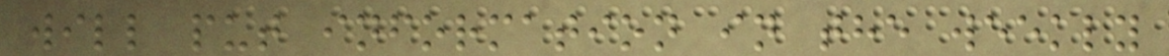will put information in the weekly
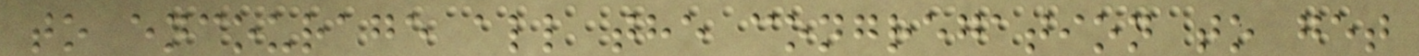to encourage all the congregation to get
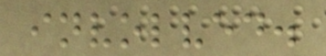involved.
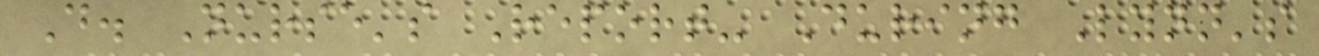D. Nurse's Report- During Lynn's
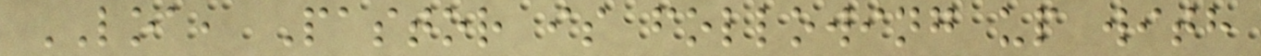LOA, Pastor is following up with
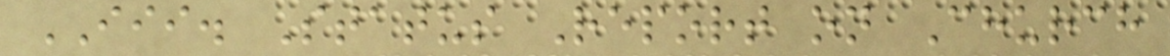III. Status Report on Church
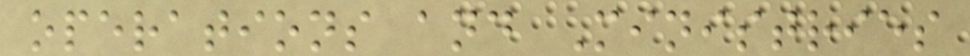operations and Ministries
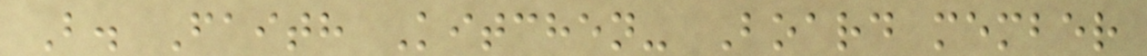B. Faith Kitchen- Board member
